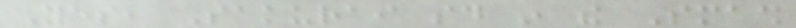Yes, Sakurai said in the Smash
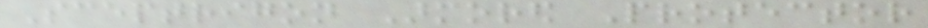Sceptrigon Armored Protector
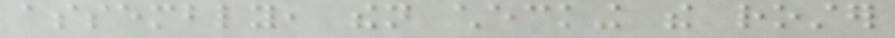assembly, then checking the roster
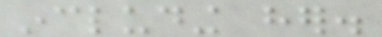including her.
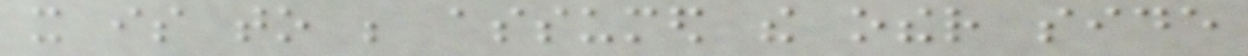it is to be assumed the other side
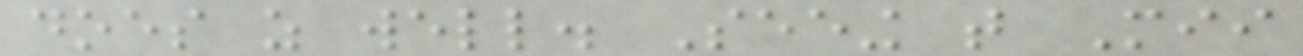does as well. Seeing that Mii
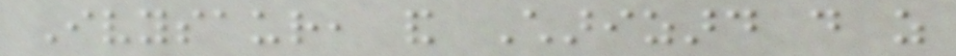Ivysaur, and Charizard do as
